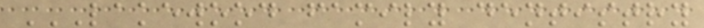LAKEWOOD FAMILY DENTISTRY
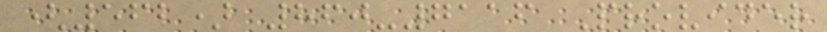(562) 860-7116 Provider
